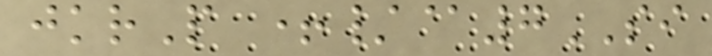jkrP +/@7SI
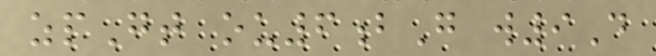zpGt ou6bG w9D
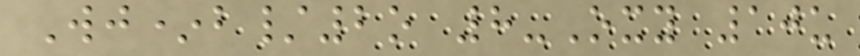Wj*b/2o 8-Oxy 10u
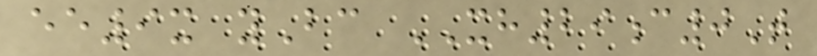ee9x yBc XH29c0T
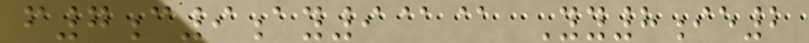f7c9ay9@@ Yy8ie2
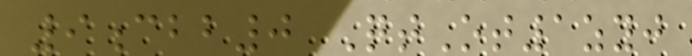9cbb0 QtOt1zyj
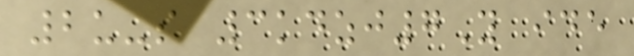2u-s 3kdzj7Y ide
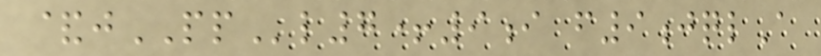&jPPl7+9i f9jqlA
